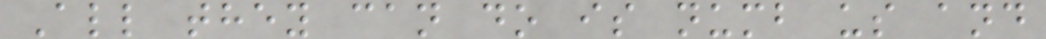All they can do is numb us and
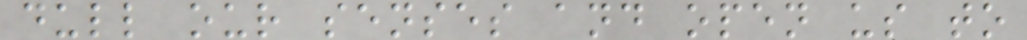dull our senses and open us to
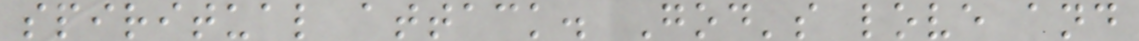spiritual attack. God's love and
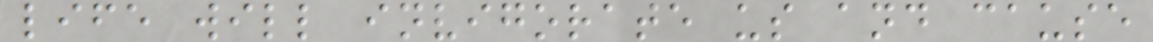life will invigorate us and cause
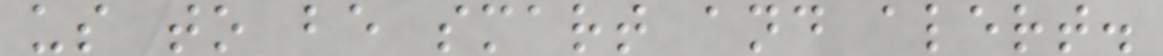us to be smart and alert.
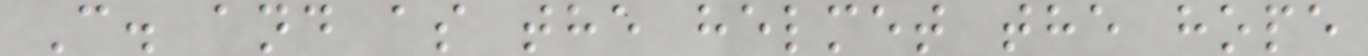C. and as the helmet the hope
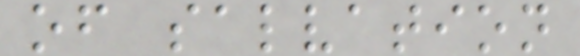of salvation
